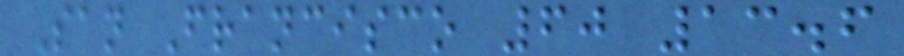San Francisco 60 13.6
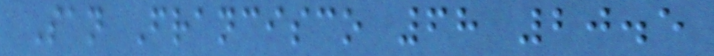San Francisco 68 20.5
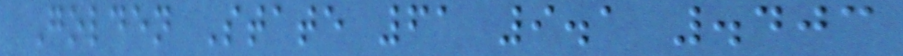Golden State 61 9.1 .403
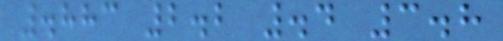.883 2.2 .4 3.8
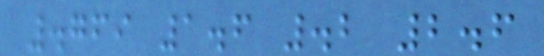.769 1.6 .2 2.6
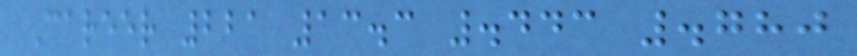Career 221 13.3 .443 .780
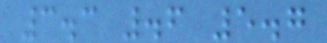3.3 .6 5.7
